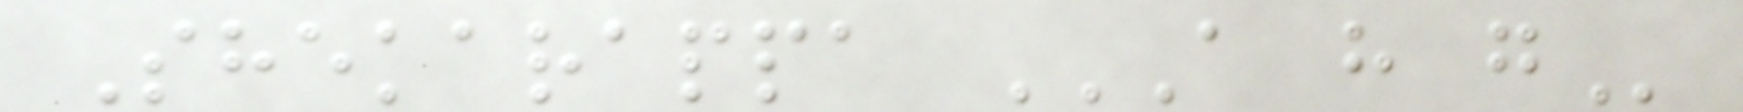Shekarappa A H G
